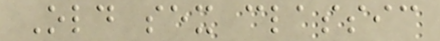Old sex classic
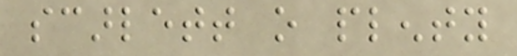scarlett o plenty
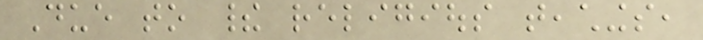Due to their religious teachings,
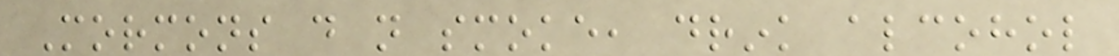Mormons do not smoke, drink alcohol
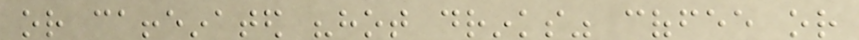or caffeinated "hot drinks" coffee or
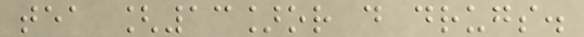tea [13]or do drugs.
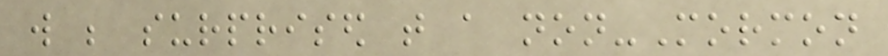will be surprised that a non-Mormon
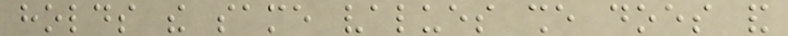holds the same values she does and
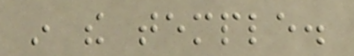in the temple.
